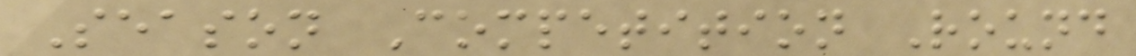Season Competition Round
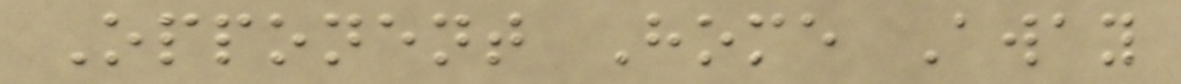Opponent Home Away
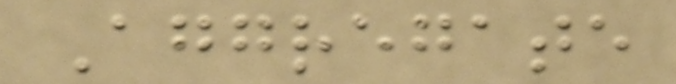Aggregate
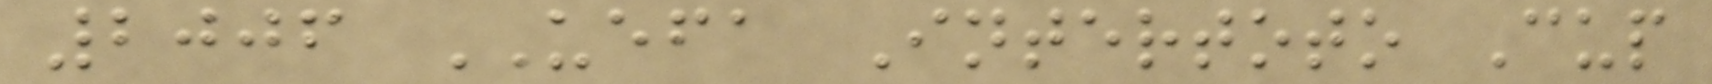2006 UEFA Intertoto Cup
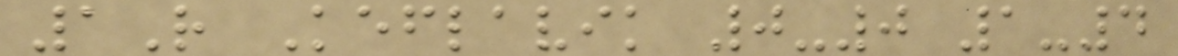1R Keflavik 0-0 1-4
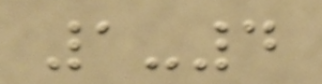1-4
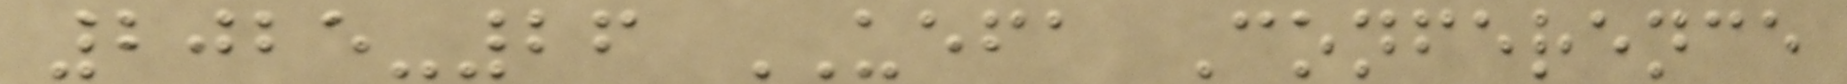2025-26 UEFA Conference
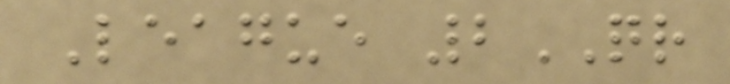League 2QR
